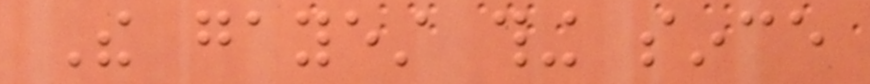The gayest thing since
